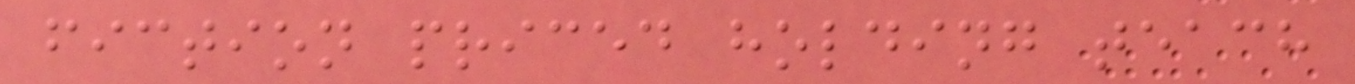fiction priced holding teach
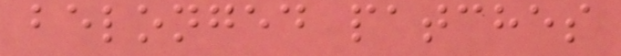belonged patches
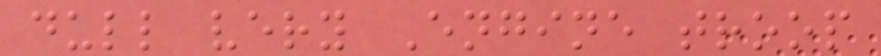dull very Engine troop
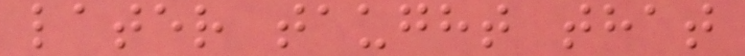later taught that
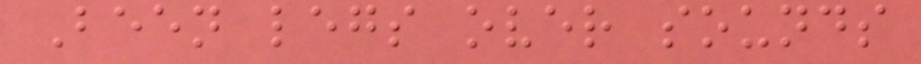Been legs over sounds
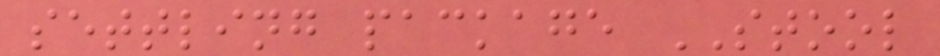settling package STOOL
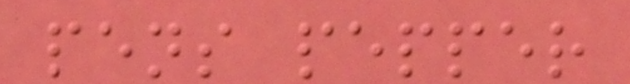pens pepper
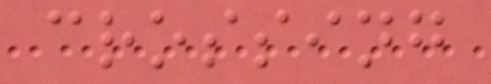crossing
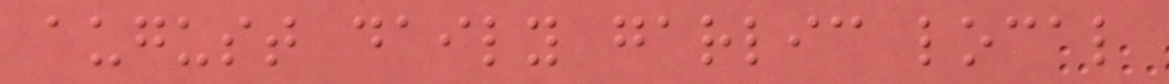august daily garlic local
